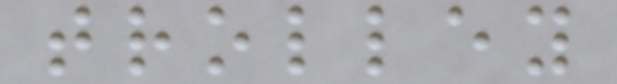trolley
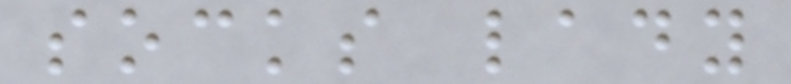socks lady
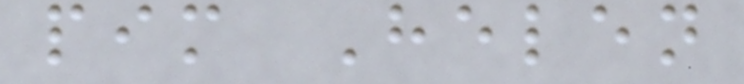pim Helen
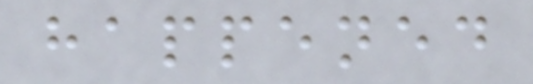happened
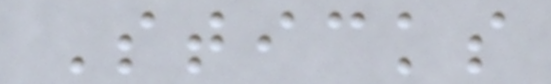Sticks
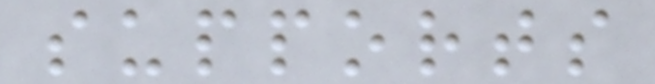supports
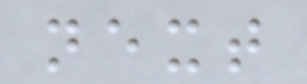next
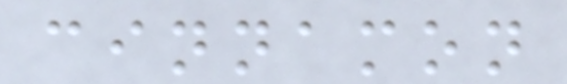cinnamon
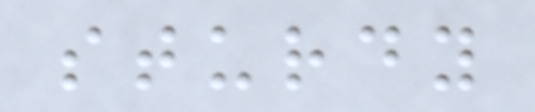sturdy
